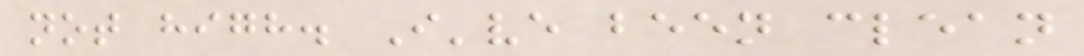not high. I've been clean
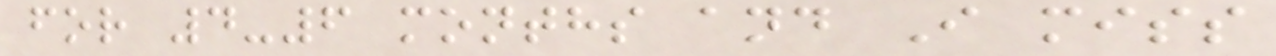for 4-6 months and I miss
